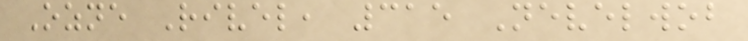Ozne Rivel, 315 Nevelwob
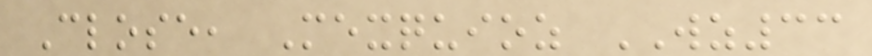Close, Mexquioz WZ33
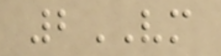2VM
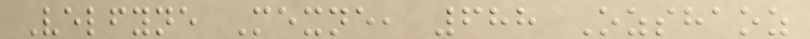Velfyne Mexne, 688 Ozshaoz
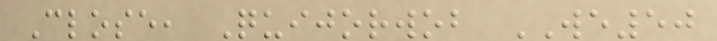Close, Quijorwob WE50
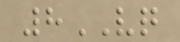8VQ
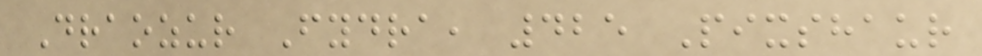Draozur Fydra, 425 Pixshaur
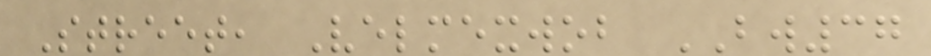Street, Velmexwob BW37
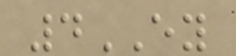4EY
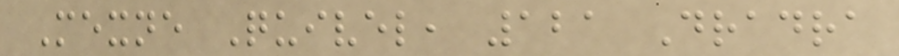Mexne Quivel, 121 Dradra
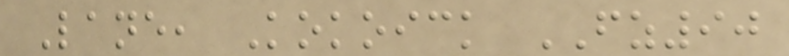Lane, Kokoick FZ90
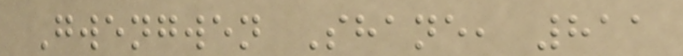Gwengwen Shane, 811
